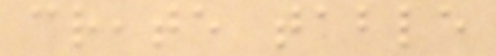create table
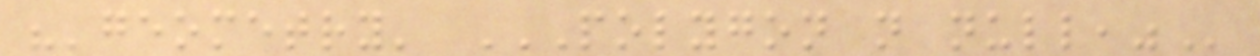"'geometry' POLYGON NOT NULL,"
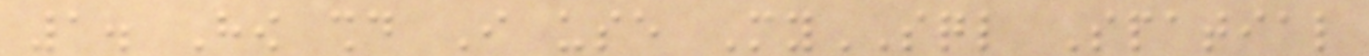1. How should I use MySQL Spatial
